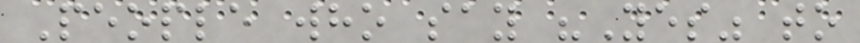People who say "Yes" to
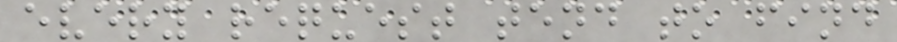every request tend to find
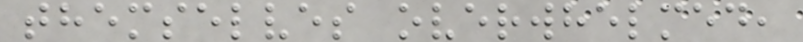themselves overwhelmed,
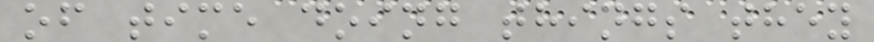of time doing things they
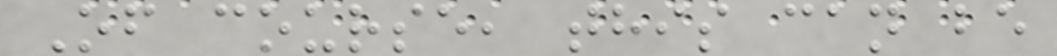Of course, this can be
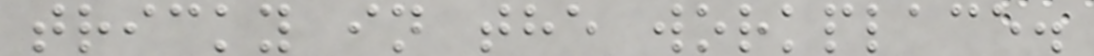tricky in the workplace.
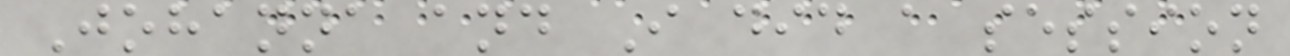Johanna and I did a session
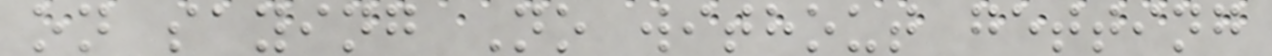on saying No without getting
